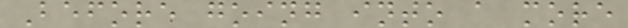Before going into a more
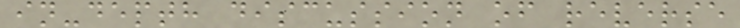in-depth discussion of reverse
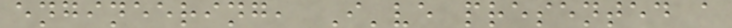engineering, I've presented a
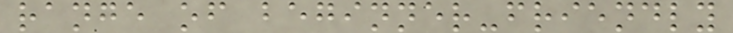range of beginner-friendly
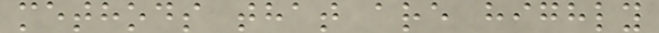methods that are highly
